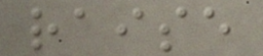raise
